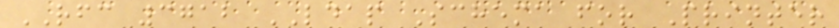RFC 3712 LDAP Schema for Printer
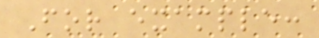For example:
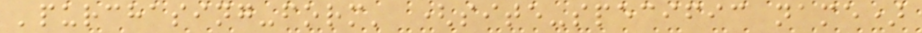'purchasing-form' (site-specific name)
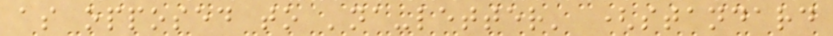as opposed to 'na-letter' (standard
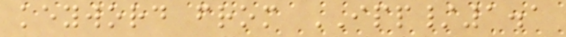keyword from IPP/1.1
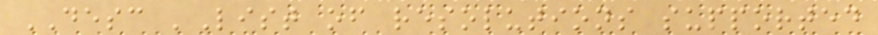DESC 'List of resolutions supported
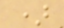)
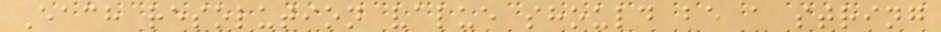Each resolution value should be a string
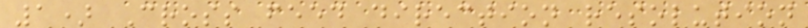1) Cross feed direction resolution
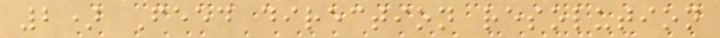2) Feed direction resolution
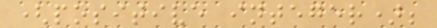(positive integer);
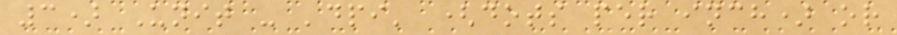3) Unit - 'dpi' (dots per inch) or
